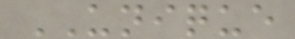UNIQUE
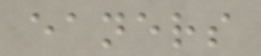eaners
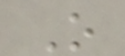O
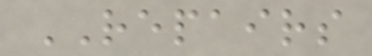REPAIRS
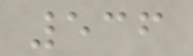536
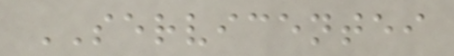SERVICENTEI
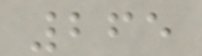265
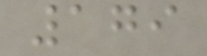179
